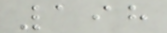198
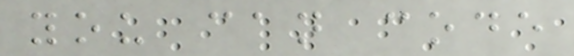you can code
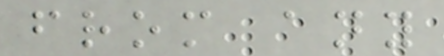from any
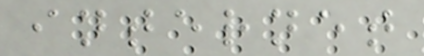internet
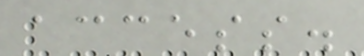access.
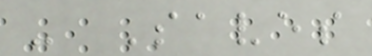- Saves
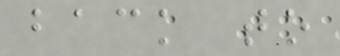back to
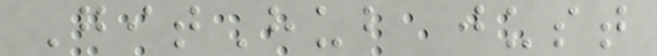GitHub just
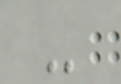-
